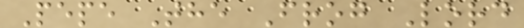Pepe The Frog Lord
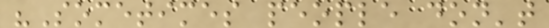"Sometimes people don't
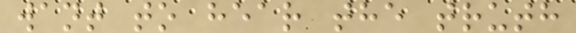want to hear the truth
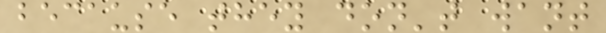because they don't want
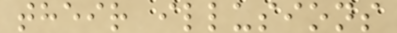their illusions
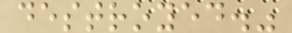destroyed."
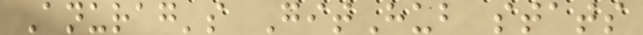Anurag's GitHub stats
